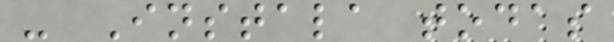- Instala todas
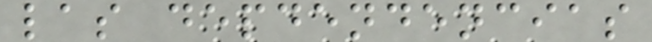las depdendencias
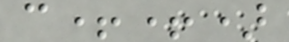c++)
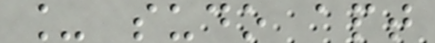_ sudo apt
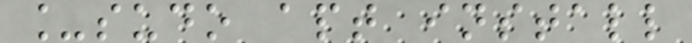_sudo apt install
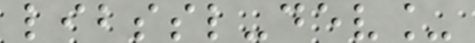libssl-dev_
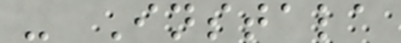- Instala
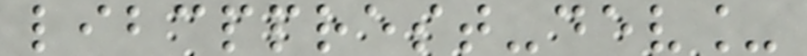libcpprest-dev_
